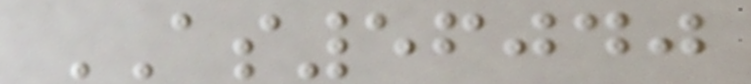AS56040
